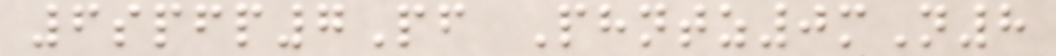6spfp7Pf Phntz0mN8
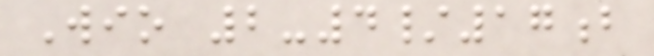Wio 2-4/17b
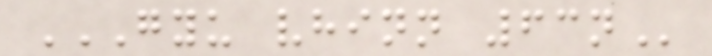GYU VHINN 63N
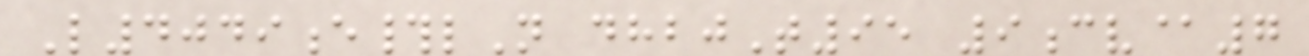L4049e#lN dhbjT95 9cv@7
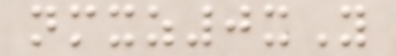nmxz0xY
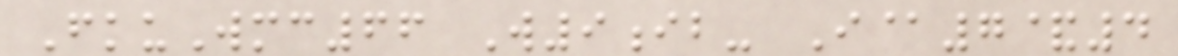FkuWmc66 W9ib- I@7&4
